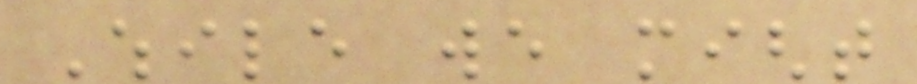While we might
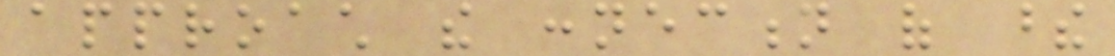approach the connection of these
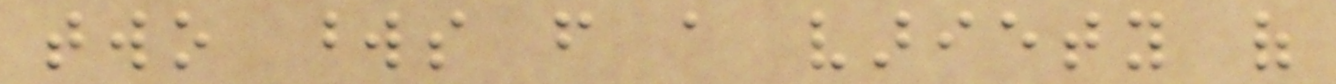two words from a variety of
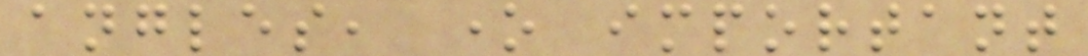angles, one important
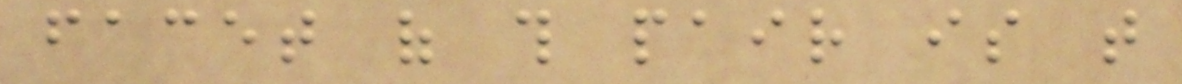facet of this pair is that
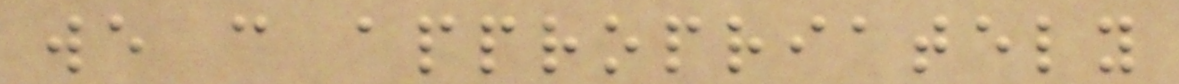we can appropriately
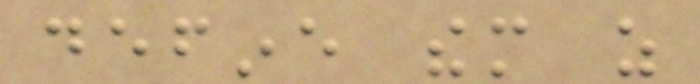define them as
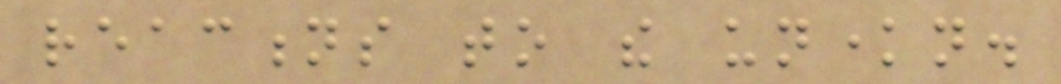reactions to the unknown.
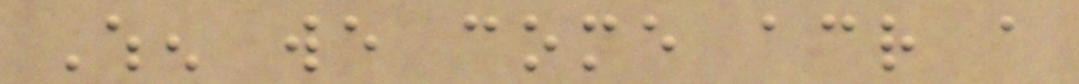When we come across a
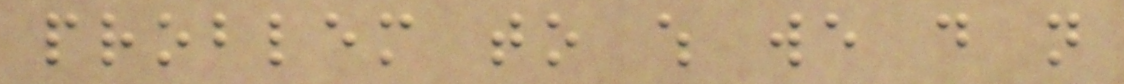problem to which we do not
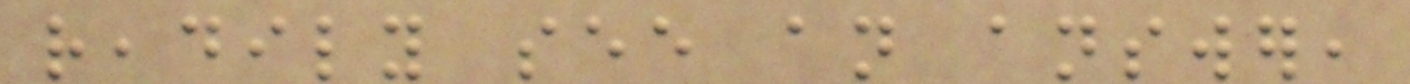readily see an answer,
